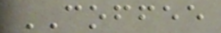COFFEE
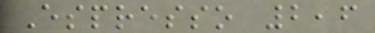Espresso 2,6
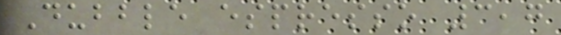Dubble espresso 3,7
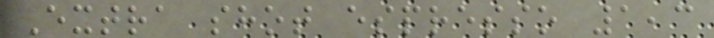Extra shot espresso 1,3
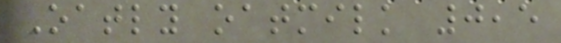Oatly oatmilk 0,5
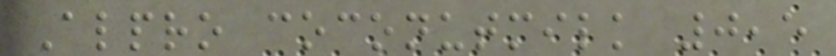Alpro coconutmilk 0,5
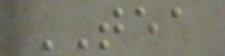TEA
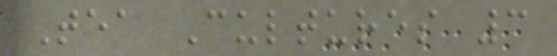Tea Cultures 3
